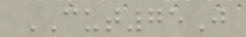CUT75J
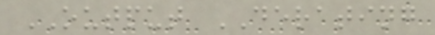OUTPUT DERATING
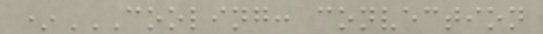*COOLING: CONVECTION
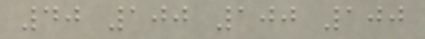40 100 100 100
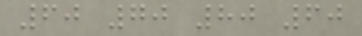60 70 80 60
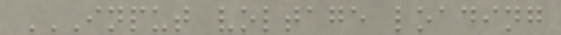INPUT VOLTAGE LOADING
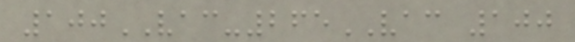100VAC-265VAC 100
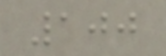100
